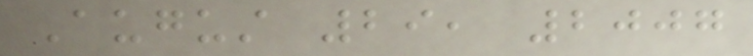August 29, 2007
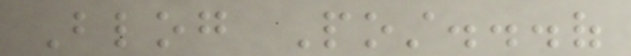Blog Post...of
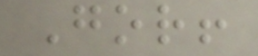Gor!
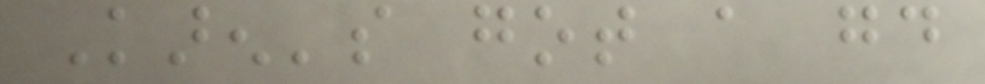Karen's got a good
